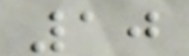10
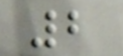2
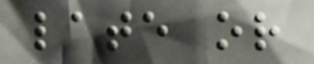late or
